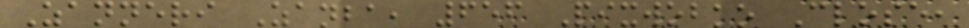Zanneri Zanba, 656 Pixwobko Close,
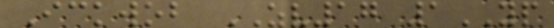Ickwob ZV17 1YP
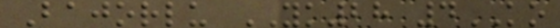Bajorlu YK28 4KO
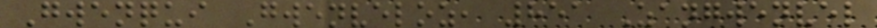Gwenqui Gwenveloz, 851 Zangwenvel
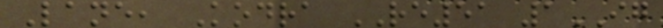Lane, Kodra RE51 1IG
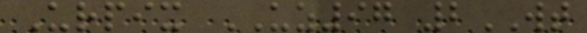Urpix UZ97 2WT
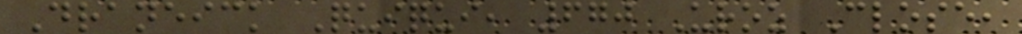Draneick Quiqui, 670 Uroz Close,
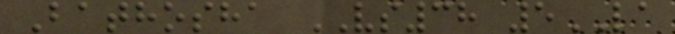Bathosha VS38 5LA
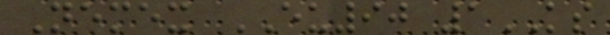Nemex EU90 1KS
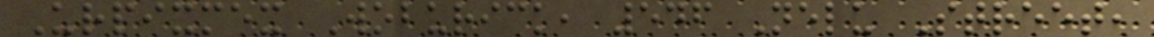Urpixmex Woburick, 546 Nelu Street,
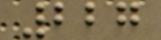227
